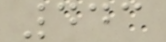443
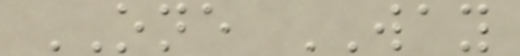ONE WAY
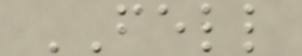FELL
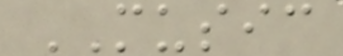MUSIC
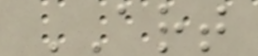ART
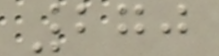270
